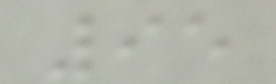95
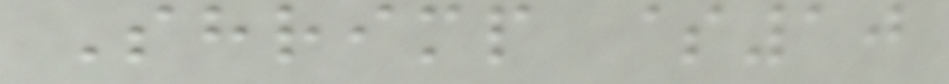Shrimp $10
